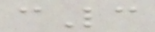cLc
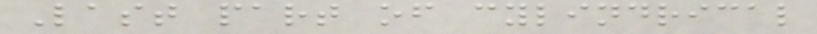Last part of cylindrical
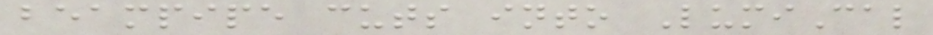beampipe cuts into LumiCal
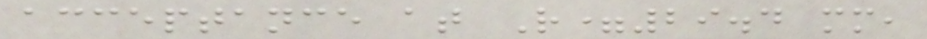acceptance at R=29.4 mm,
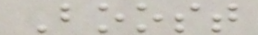Boost
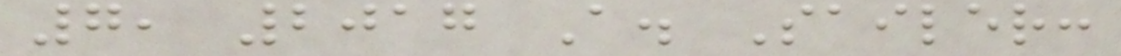7, 2017 A. Sailer:
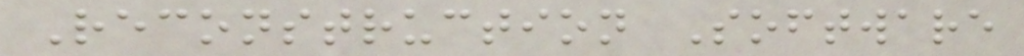Reconstruction Software
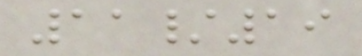11/19
